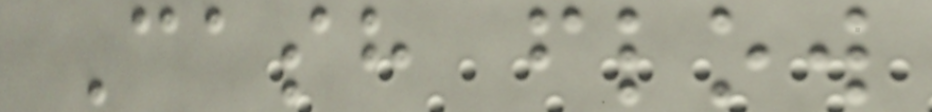Cash flow
